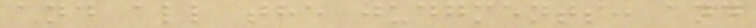and all the judgments: and
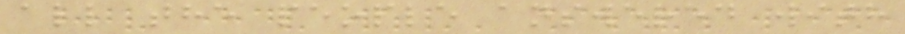all the people answered with
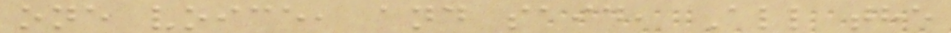one voice, and said, All the
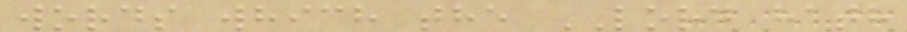words which the LORD hath
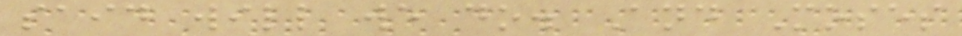said will we do. And Moses
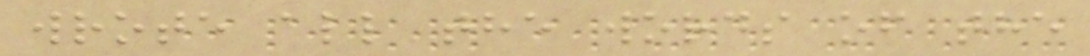wrote all the words of the
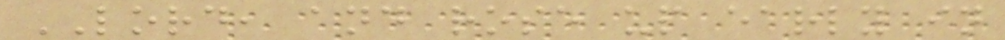LORD, and rose up early in
